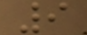9
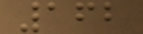162
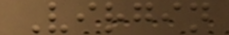Virgin
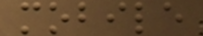mobile
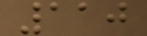110
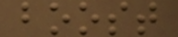boost
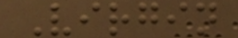Virgin
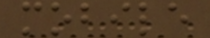mobile
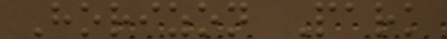Horizon Park
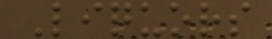Liquors
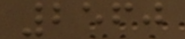2560
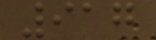917
